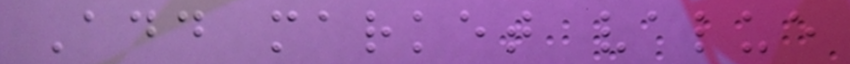Add market value
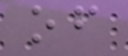of
